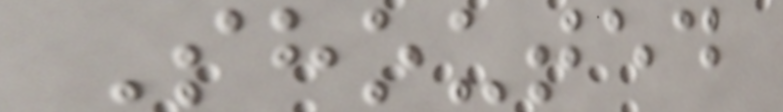Shouted
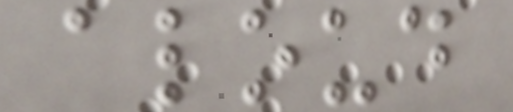aloud
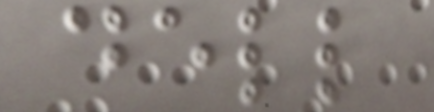dell
